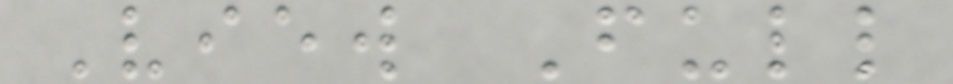View Full
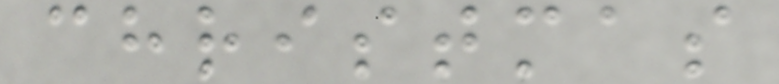christmas
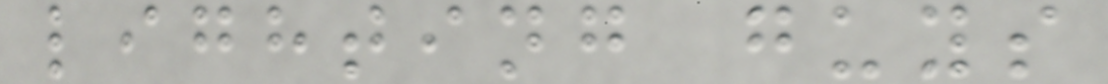lighting guys
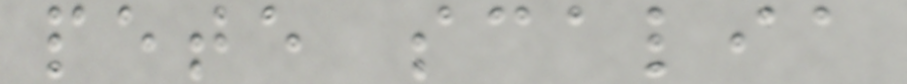pete scalia
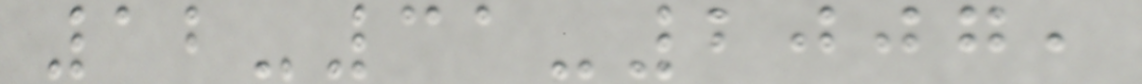12-31-2007,
